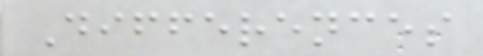Differences
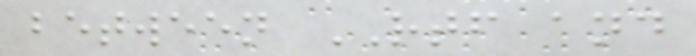between RTF and
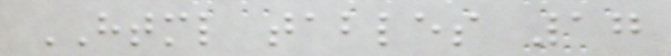HTML tables 17
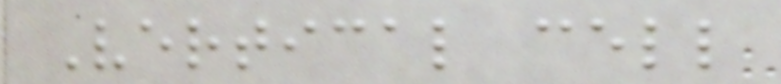Vertical cell
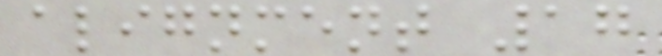alignment 17
